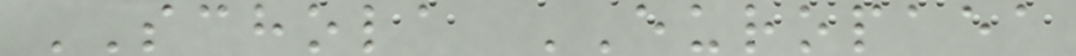SCHOLA EUROPAEA
